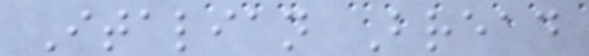Italian Bread
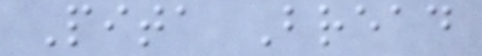Pita Bread
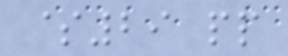$29 pp
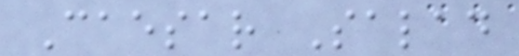Caesar Salad
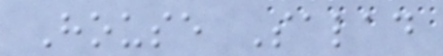House Salad
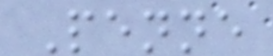Penne
